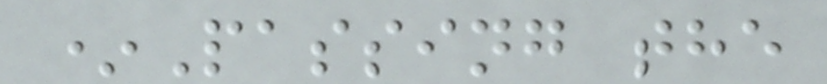*Passing the
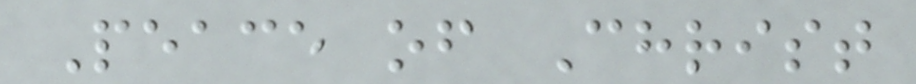Peace of Christ
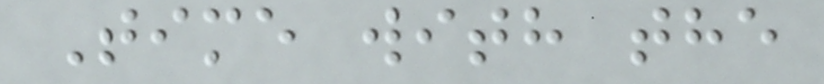Time with the
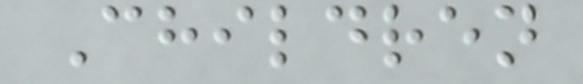Children
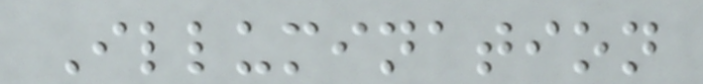Illumination
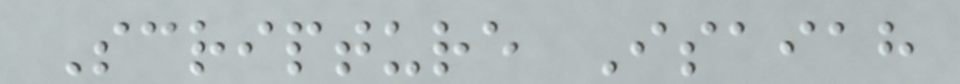Scripture Isaiah
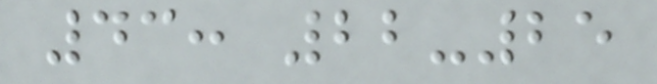43: 22-25
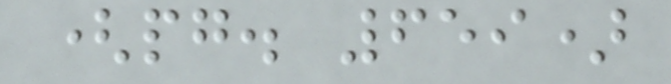(pg. 659)
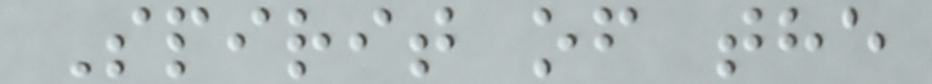Spirit of the
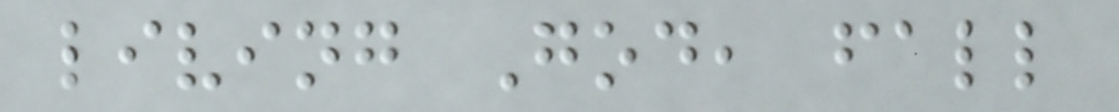living God, fall
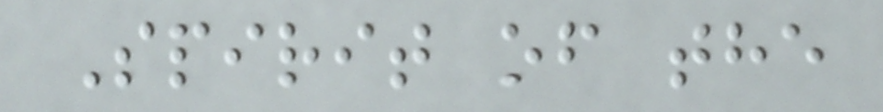Spirit of the
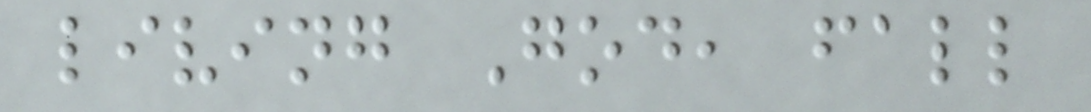living God, fall
